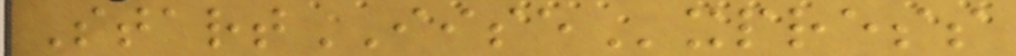StartIISExpress
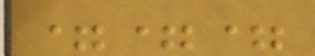===
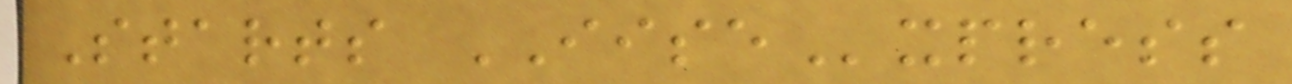Starts IISExpress
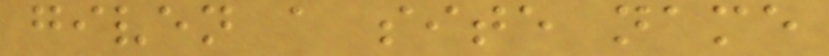given a site name
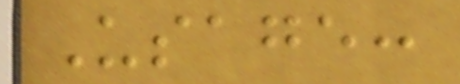Usage:
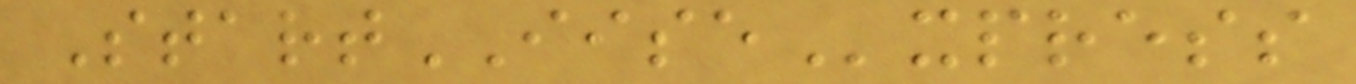StartIISExpress
